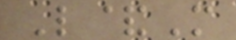L&M
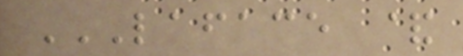LAFACE &
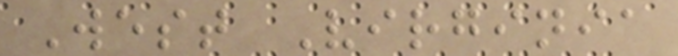West Virginia
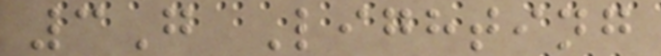3G Lighting
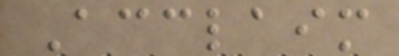Acclaim
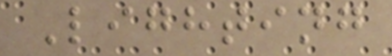Lighting
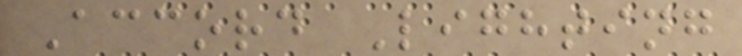Accord Lighting
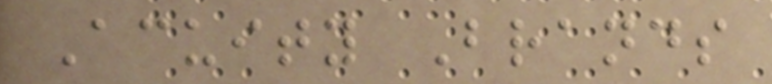Acuity Brands
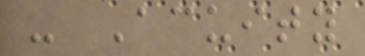- Acuity
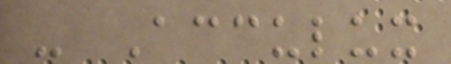- Acculux
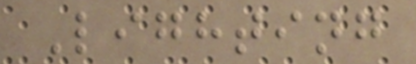Lighting
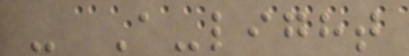- A-light
